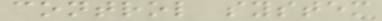control system
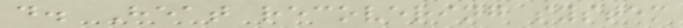d. Heat recovering system
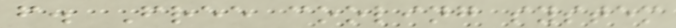f. Free cooling system
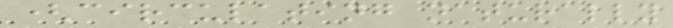(circulating naturally
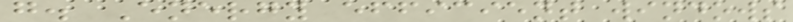g. Energy efficient windows
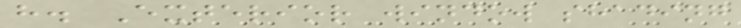h. Exterior window shading
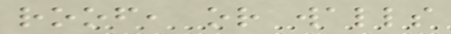roof, or walls
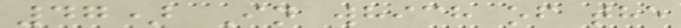47) In which of the
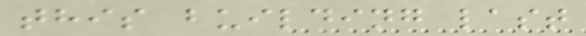this building last
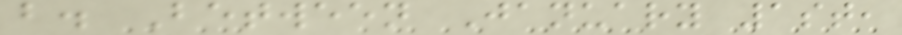b. Between January 1st,
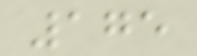175
